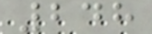248
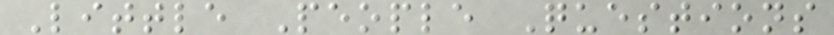Little People Questions
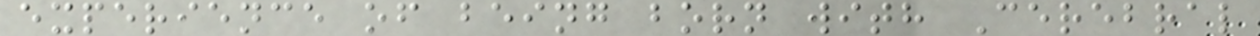experience of being born with Cerebral
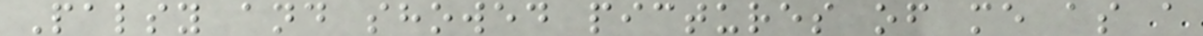Palsy and showed pictures of me as a
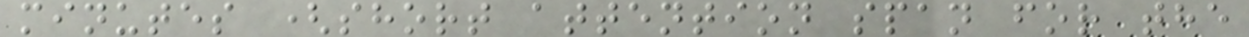minutes (short attention span for the
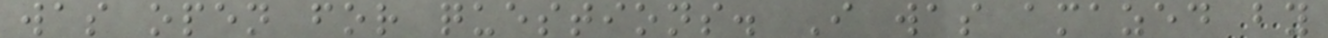was open for questions. I was amazed by
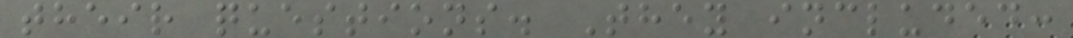their questions. They included:
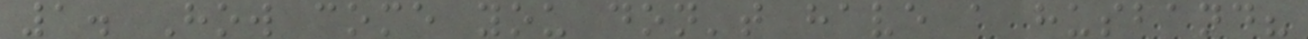1. How come you don't have a husband?
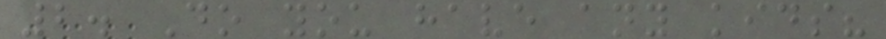2. Do you have any kids?
